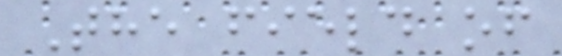The field of
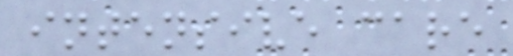intensive care
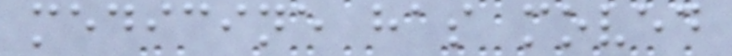medicine has moved
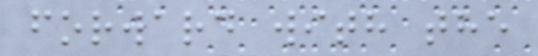forward with the
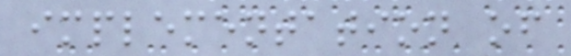implementation of
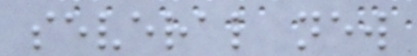several new
